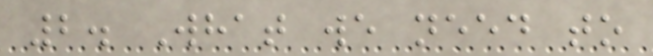2. What we need to
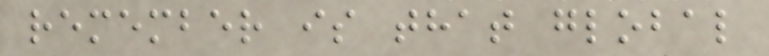remember is that global
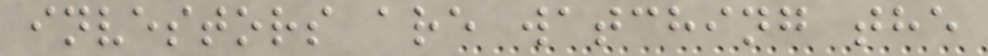investors are watching the
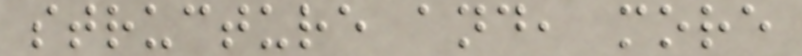structure and, more
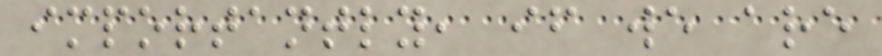importantly, if we are
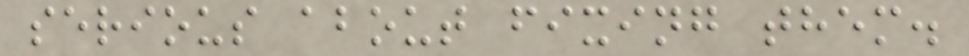serious about fixing them.
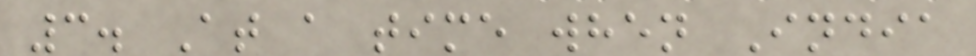3. At a time when India
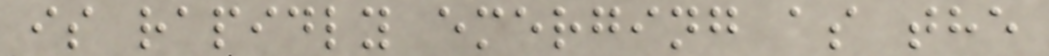is rapidly emerging as the
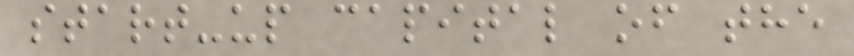start-up capital of the
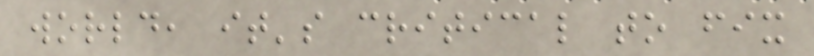world, it's critical to fix
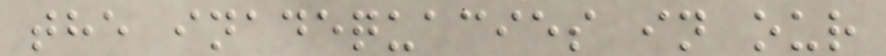the inadequacies in our
